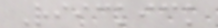Riickick
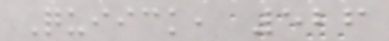Quiick, 526
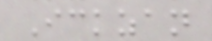Ickzan
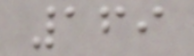169
